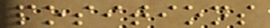positions
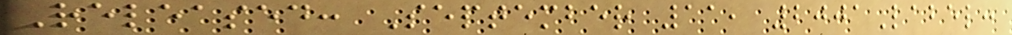Released: September 11, 2001Label:
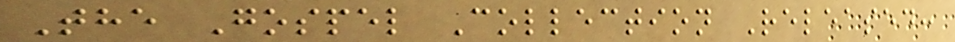The Gospel Collection Released:
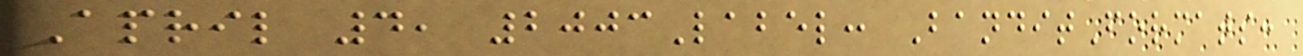April 4, 2003Label: BanditFormats:
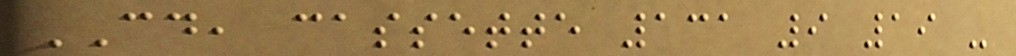CD, cassette 131 9 19 -
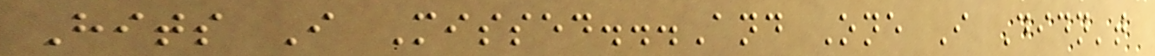Hits I Missed...And One I Didn't
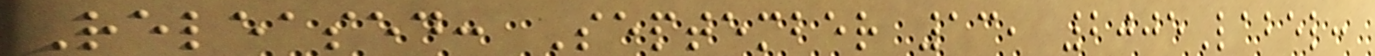Released: September 13, 2005Label:
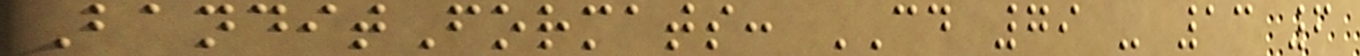BanditFormats: CD 79 - 13 6
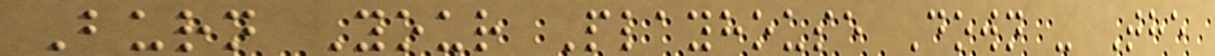Burn Your Playhouse Down - The
